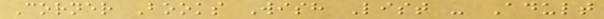Corner Books Wish List - Adult
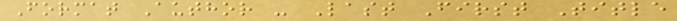Format Author - Last First Title
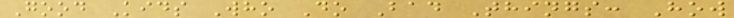Good Kids Who Do Bad Things: How
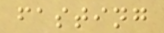fasting
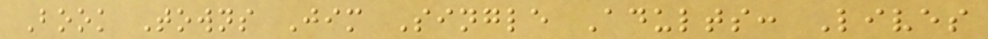Book Towns Jim Single Adults: Lives
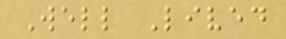Well Lived
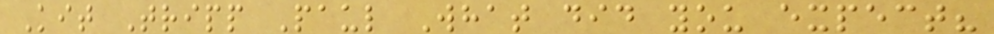Kit Tripp Paul What did you expect?
